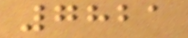7821
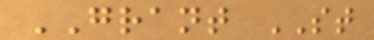GRANT ST
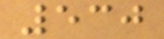530
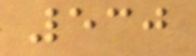530
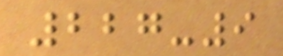227-9
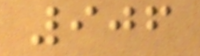906
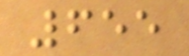655
